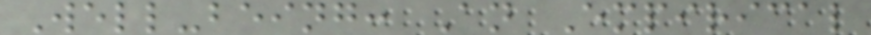Well-being: An Empirical
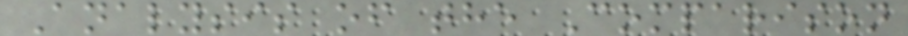Analysis of the Comparison
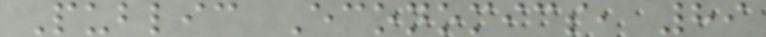Public Economics, 89
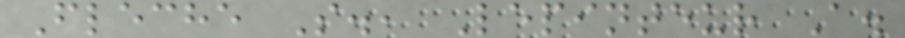Fleche S., Lepinteur A.
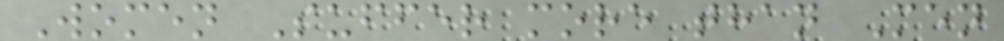Women Suffer more than Men
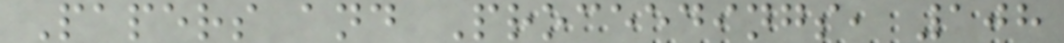Papers and Proceedings, 108
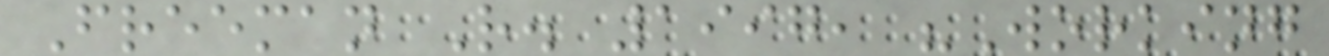Freeman R. 1997, "Working
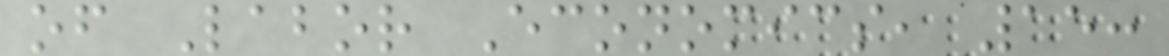of Labor Economics, 15:
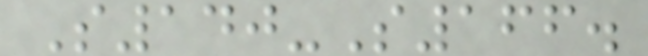S140-S166.
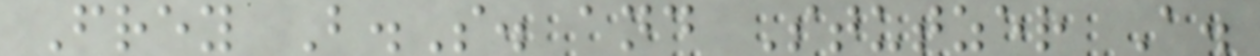Frey B.S. and Stutzer A.
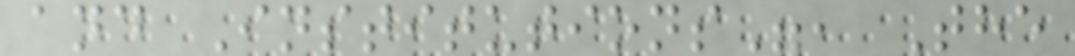and Institutions", The
